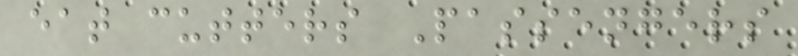eat cutters Passengers
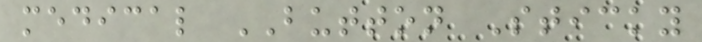medical BUTTON Sticky
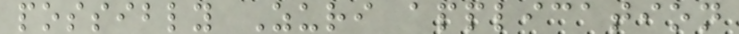possibly Zuri application
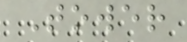Tower
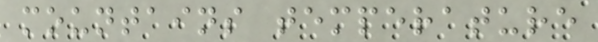mountains temperature
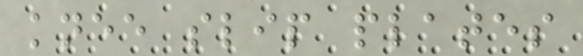knee slip plates
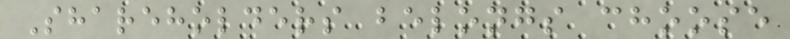Shareholders belongs choose
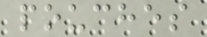pouches
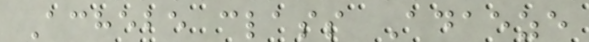Achebe class Adaeze
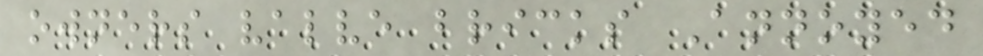owners valve bricks Annoyed
